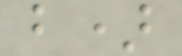b)
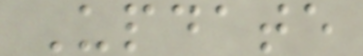Update
